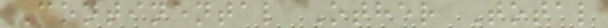Continental Other Total
